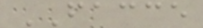FACCE
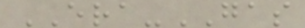ERA-GAS
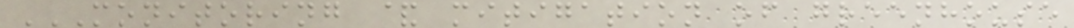MONITORING & MITIGATION OF GREENHOUSE
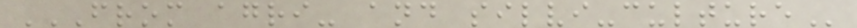FROM AGRI- AND SILVI-CULTURE
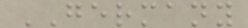GERMANY
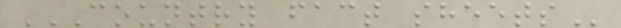COUNTRY FACT SHEETS
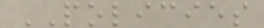POLICIES
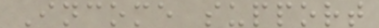Income support
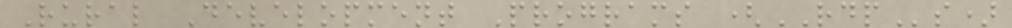Rural Development Programs (RDPs)
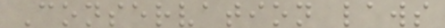Conservation laws
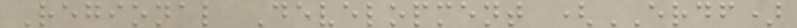Regional Development (ERDF)
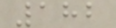182
